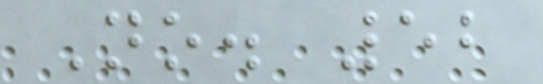No. 52
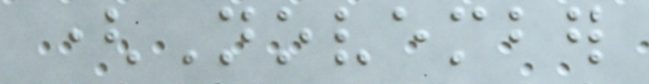(November
